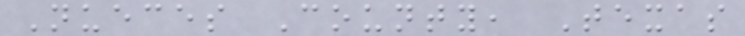Nueces County, Texas
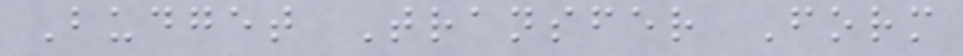Budget Transfer Form
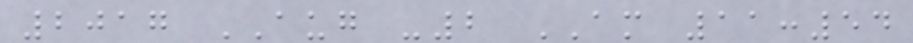2017 AUG -2 AM 11:54
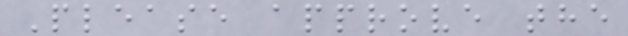Please approve the
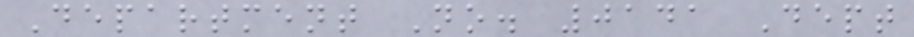Department No. 0141 Dept
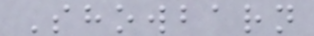Showbarn
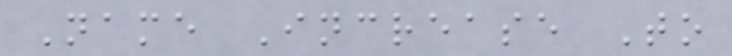Name Increase To
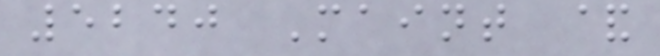5240 Maint &
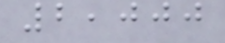2,000
